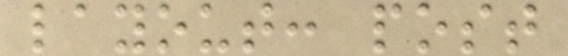layout: post
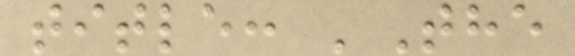title: 'The
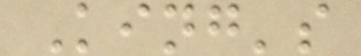King's
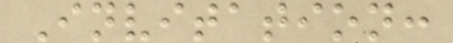Invitation:
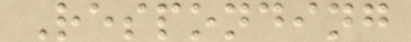Responding
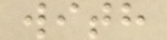with
